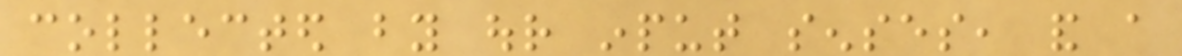collected by our input senses, and a
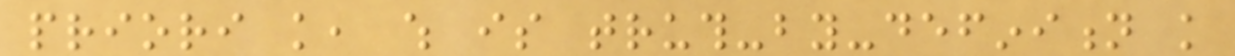priori knowledge, which is truth-by-definition knowledge
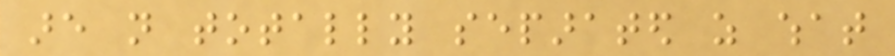are not totally separated as what
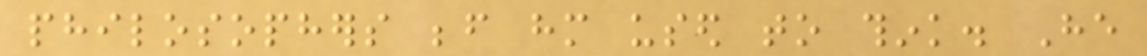philosophers before him used to think. He
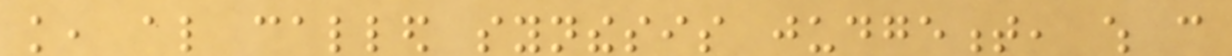knowledge, also called synthesis judgement, which can
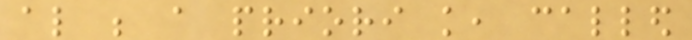also be a priori knowledge, called
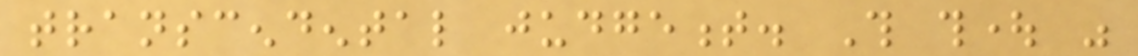transcendental judgement. This thought was
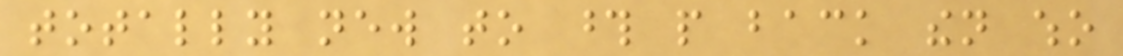totally new to those people back then who
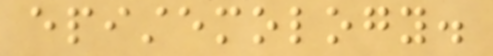epistemology.
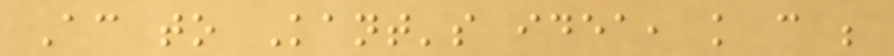According to Kant's idea, knowledge can be
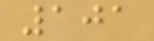101
